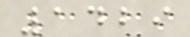1429
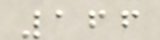166
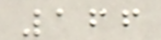166
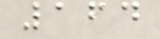164
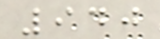940
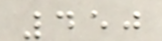450
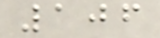106
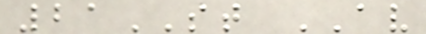21ST AV
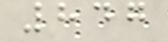847
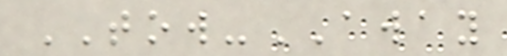TOW-AWAY
